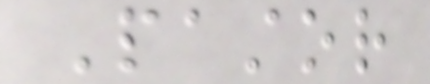Pastor
